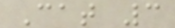Cat 3
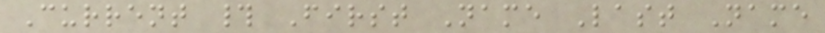Current # First Name Last Name
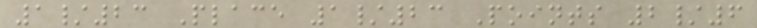1/23 Place 1/23 Points 2/6
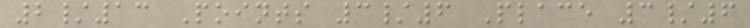2/13 Points 3/6 Place 3/6
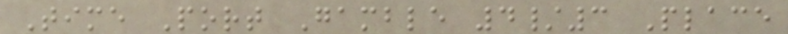Time Port Gamble 4/3 Place
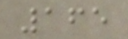165
